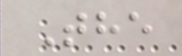The
